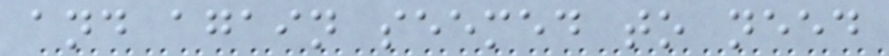and again seemed to need
